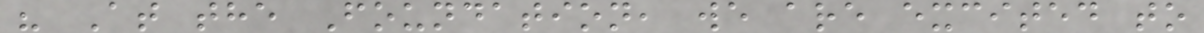" At the Foundation, we are excited to
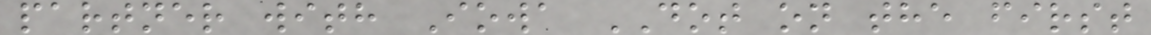partner with Iowa DOT on the first
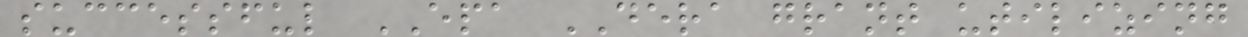successful EPA DERA grant utilizing
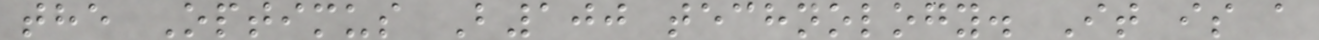the Optimus B100 technology. It is a
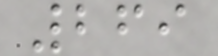269
